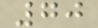70
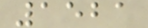1521
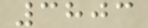3803
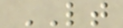LT
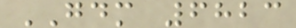GDM 6823
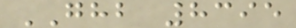GHB 8395
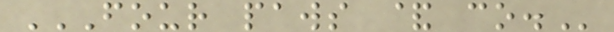FOUR PAWS & CO.
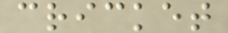cricket
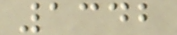1342
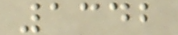1342
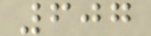607
